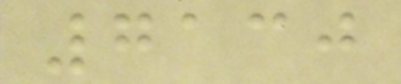7130
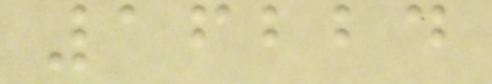16224
